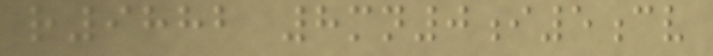r9882 8mn0i5cv
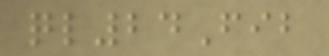ql24Fib
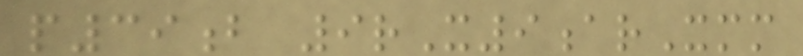p39b 9rX9arXmm
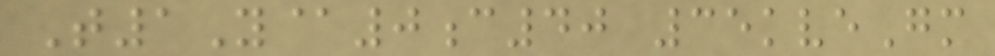T1Y@0c40 35kveGm
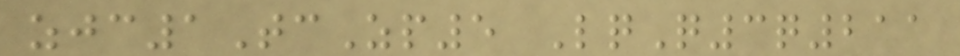zjc1TcZp5 LqQ3q211
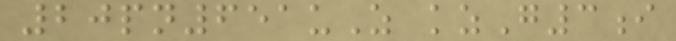20pn651uZ kzG3i
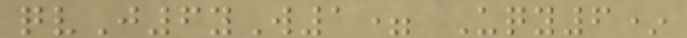qvJ6yW1= Uqy6*
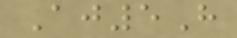Aj5H
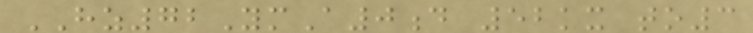HZ72YmA0d 52kx to3
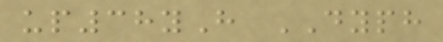up38yH DYPH
